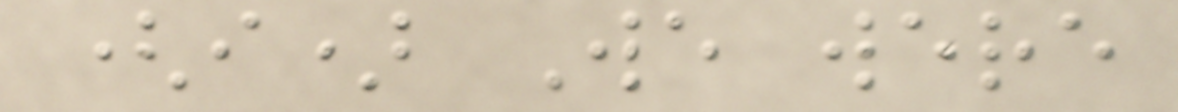(i) We were
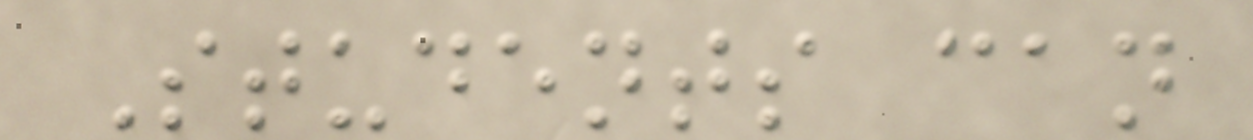Students can
